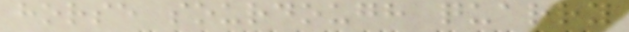horse sourdough quarry
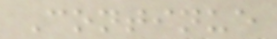Continue
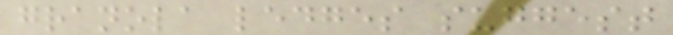granola ledges suggest
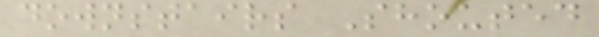downstairs Shouted
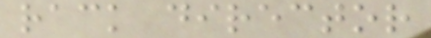rack director
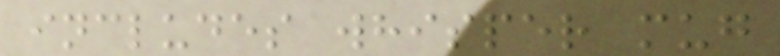includes whisper mug
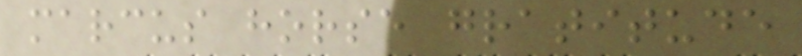marcus horse gratitude
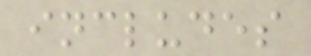includes
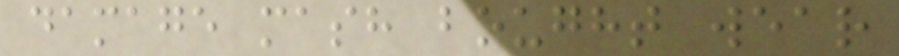damage mash bought wear
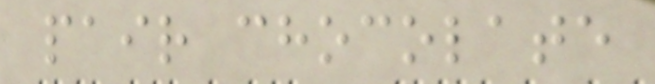pair chocolate
